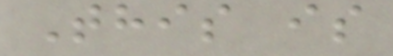This is
